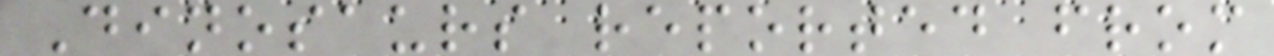Dinosaurs reported from
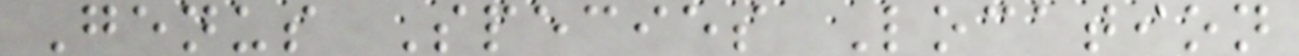Genus Species Location
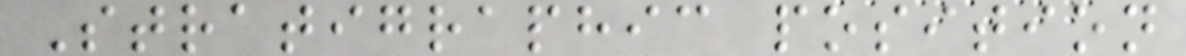Stratigraphic position
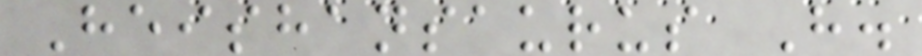Heishansaurus H.
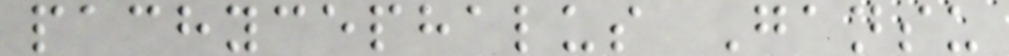pachycephalus Gansu
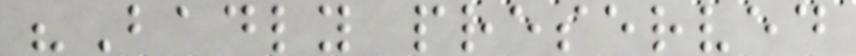"Badly preserved
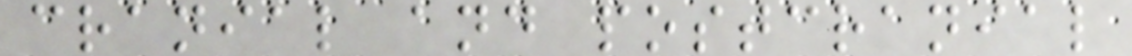cranial and postcranial
